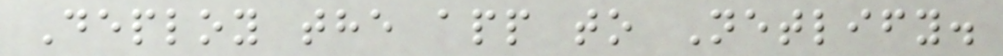Deploy the app to Netlify.
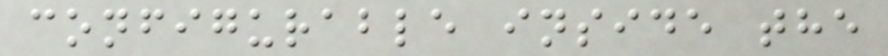configurable inside the
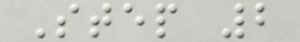Step 2
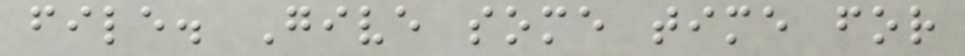file. Give some time for
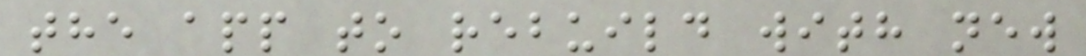the app to rebuild with new
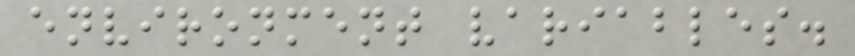environment variables.
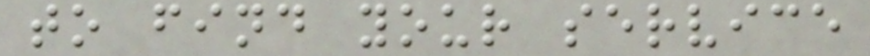to find your service
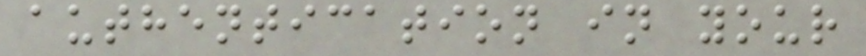authentication in your
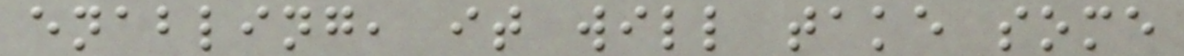enabling, it will take some
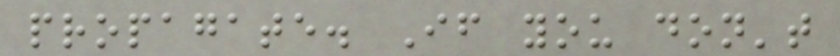propagate. If you don't
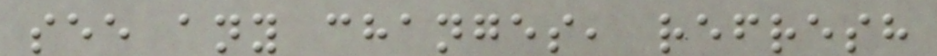see any changes, refresh
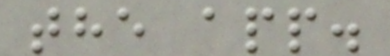the app.
